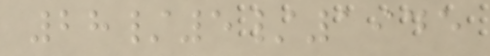28/5/1945
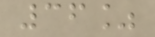36%
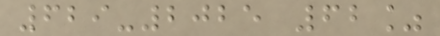629-2025 62%
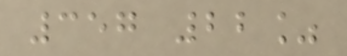357 22%
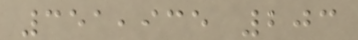351,935 203
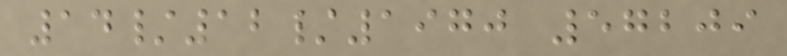14/12/1970 57209
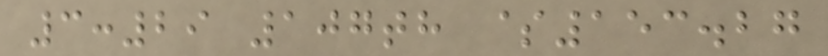3:29 107th $153.27
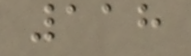118
